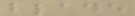blade
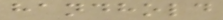handhold
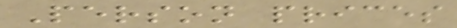Person prices
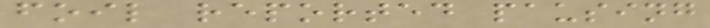foil reported pausing
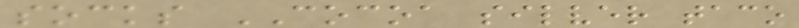socks COCOA silver taco
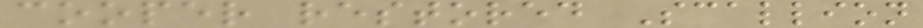cooper restored Scallion
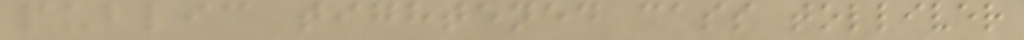public tightened cass tolliver
